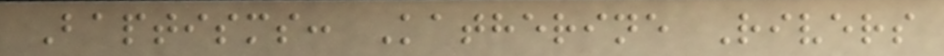Baptisms: Katherine Rivers
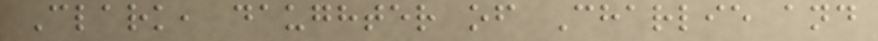Clark, daughter of Charlie and
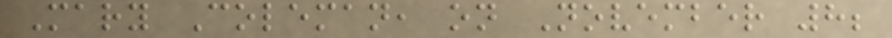Mary Coleman, on November 8;
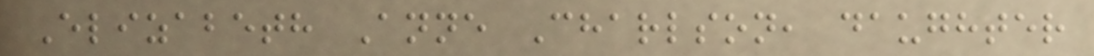Elizabeth Anne Charlson, daughter
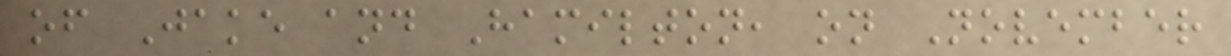of Jake and Hamilton, on November
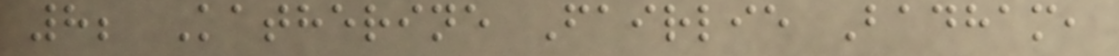8; Katherine Fairlie Badham,
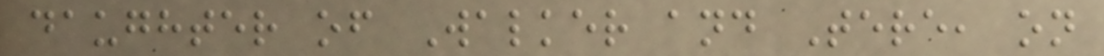daughter of Walker and Tere, on
